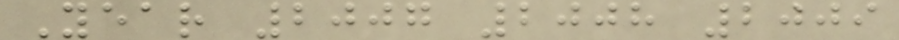Year 2007 2008 2009
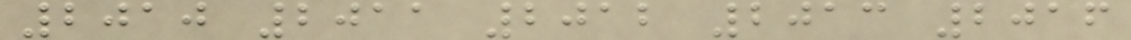2010 2011 2012 2013 2016
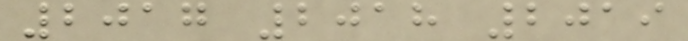2017 2018 2019
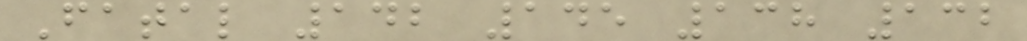Fatal 142 145 138 132
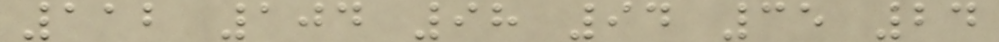112 104 98 94 35 24
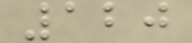120
